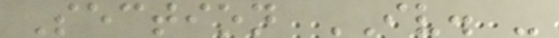Section IV. -
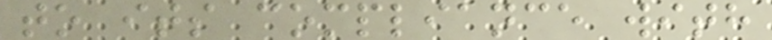to its compliance with
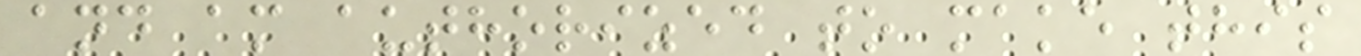and am authorized to make this
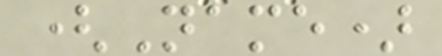(Name)
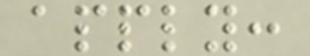apply:
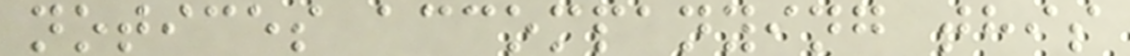notices accompanying this
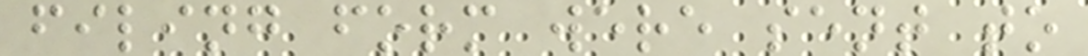filing form were sent to
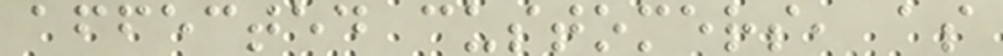affected customers, as
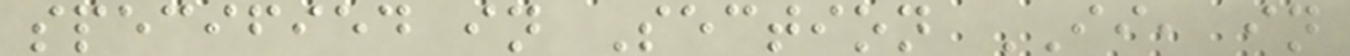specified in Section II, in
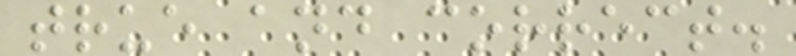true and correct.
